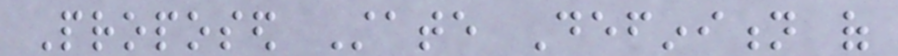Proposed State Definition of
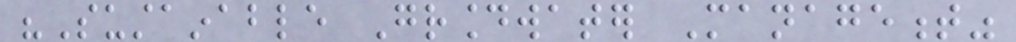"Sustainable Groundwater Management"
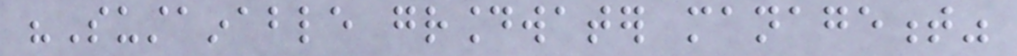"Sustainable groundwater management"
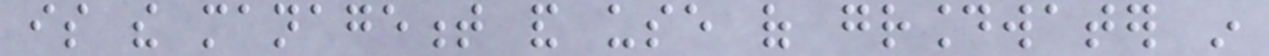is the management and use of groundwater in
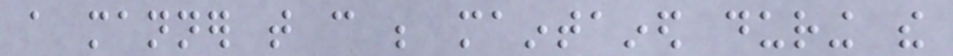a manner that can be maintained during the
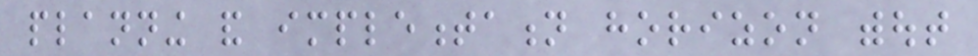planning and implementation horizon without
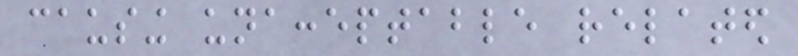causing unacceptable related
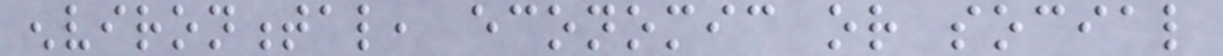environmental, economic or social
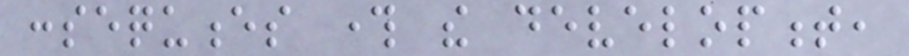consequences through the development,
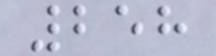258
